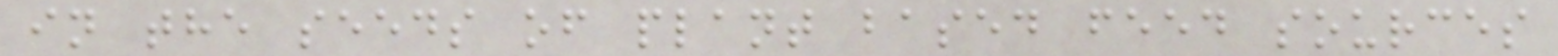in the seeds of plant based feed sources
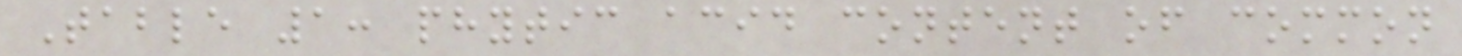Table 1: phytic acid content of common
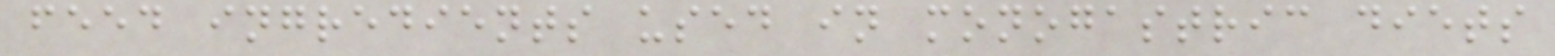feed ingredients used in monogastric diets
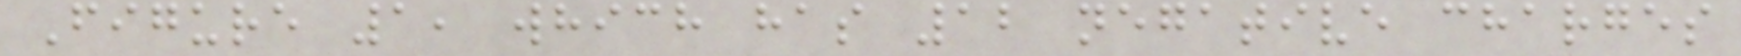Figure 1, which has 12 negative charges
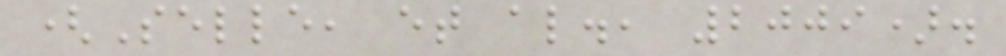(Selle, et al., 2009).
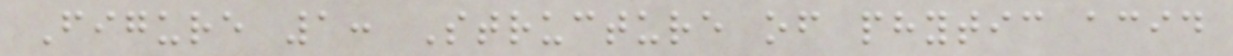Figure 1: Structure of phytic acid
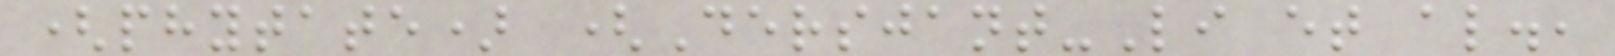(phytate) (Dersjant-Li et al.,
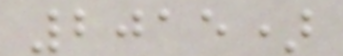2015)
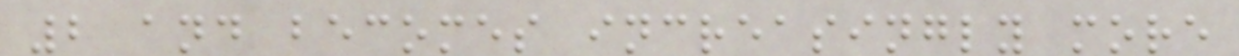2 and becomes increasingly more
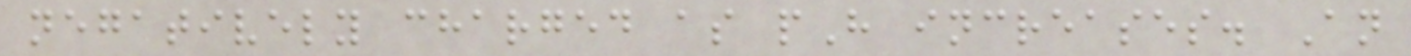negatively charged as pH increases. An
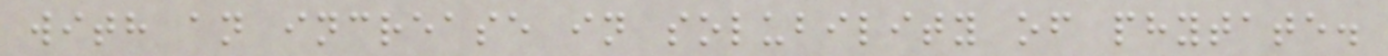with an increase in solubility of phytate.
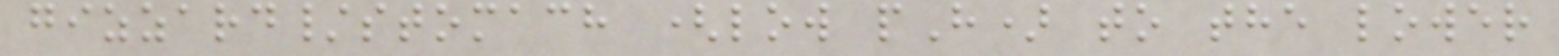gizzard/stomach (low pH) to the lower
